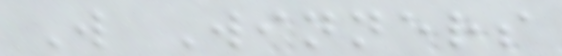W Winners
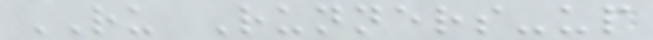RU Runners-up
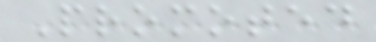Promoted
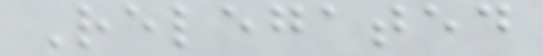Relegated
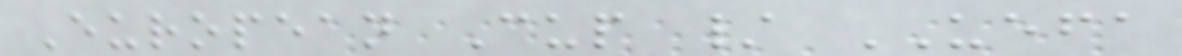European Cup / UEFA
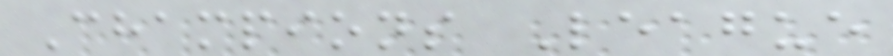Champions League
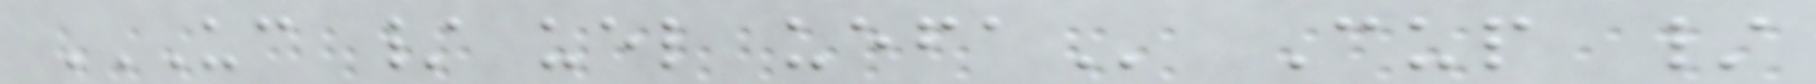UC / UEL UEFA Cup /
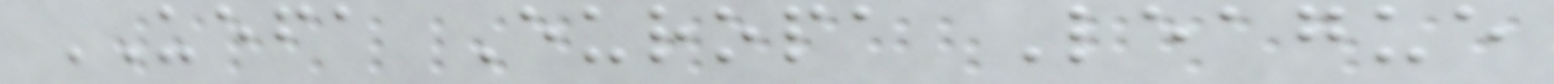UEFA Europa League
